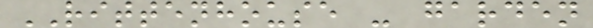RITTENHOUSE - garden
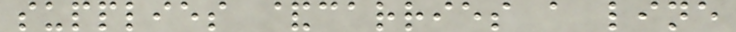supplies &carries a line
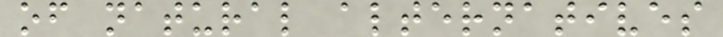of natural alternatives
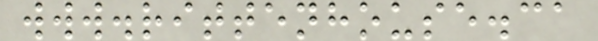www.rittenhouse.ca
